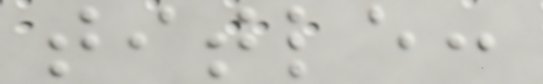title:
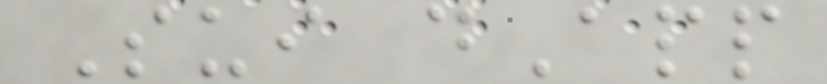Sui dApp
